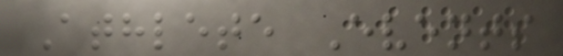Athlete Events
